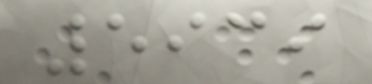5939
